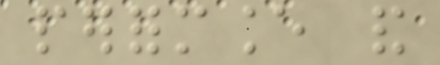performance and
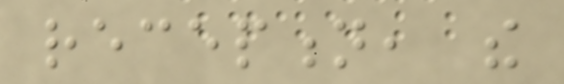reception, the
